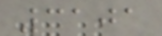3101
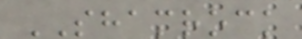SHAMROCK
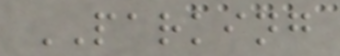PARKING
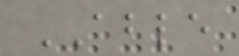ABLE
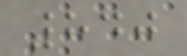840
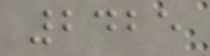2425
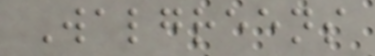Walgreens
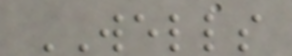WELLS
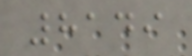8149
